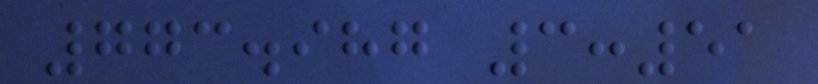773.987 3:51
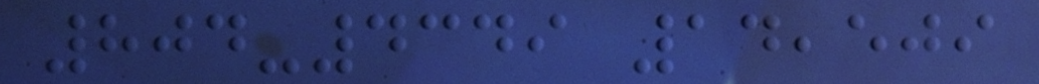804-4349 14,509
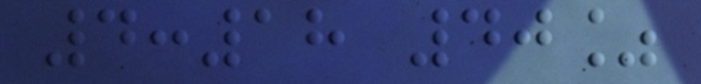4:18 40%
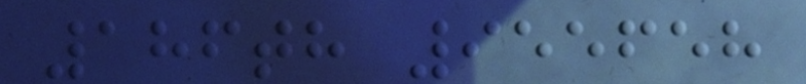186th 955658
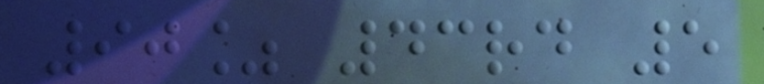90% 43rd 5
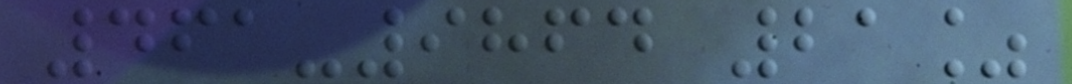461-9864 21%
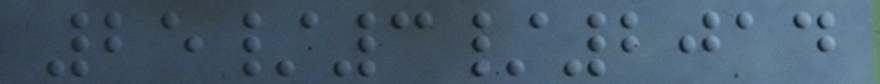25/3/2014
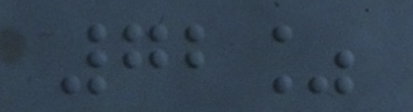72%
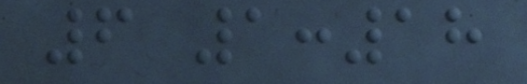6 1:18
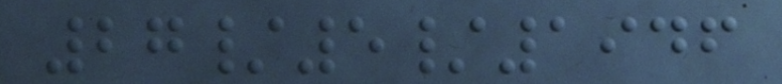27/5/1946
